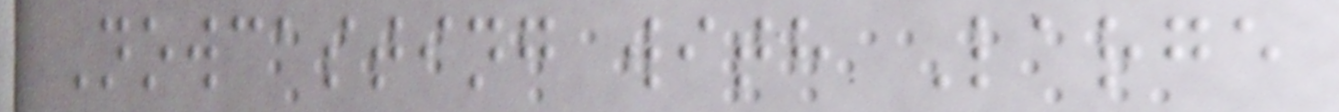Nowcasting with Large
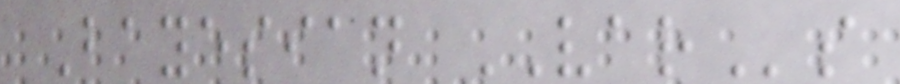Bayesian VARs
